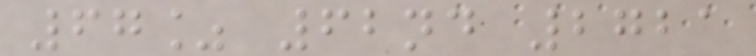67% 62nd 2721
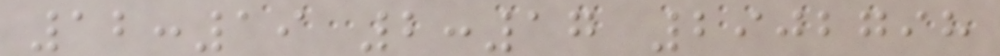12:19 2:17 2902798
